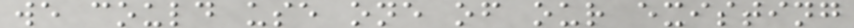we could use one of our existing
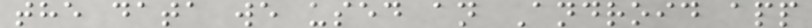the data we used an Android app
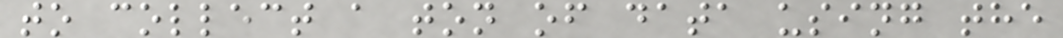to collect a ton of data using the
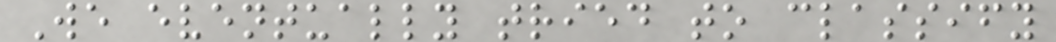We eventually tried to classify
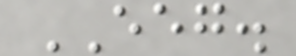EEG.
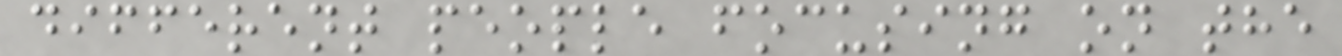different people focusing on the
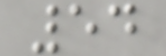54
